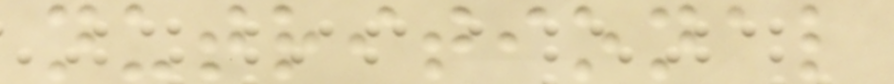nutritional
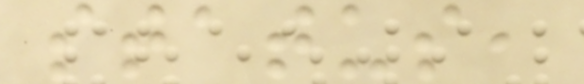status,
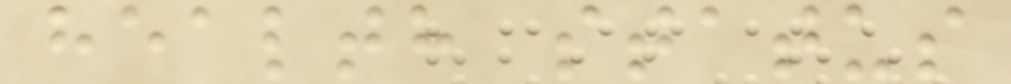health status
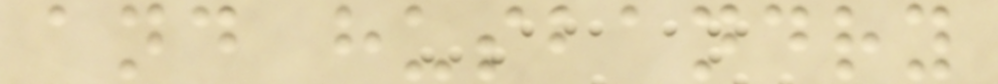and husbandry
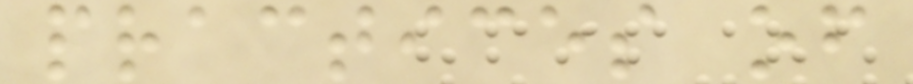practices of
